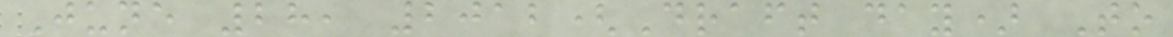June 28, 2012(Draft day) To
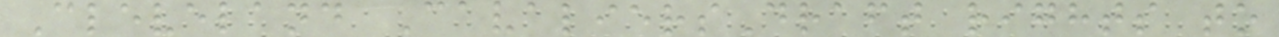Cleveland CavaliersDraft rights to
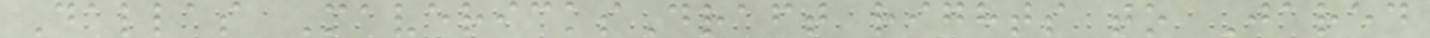Dallas MavericksDraft rights to Jared
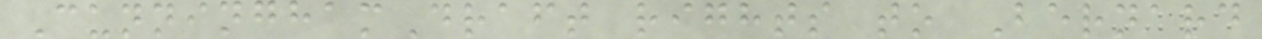CunninghamDraft rights to Bernard
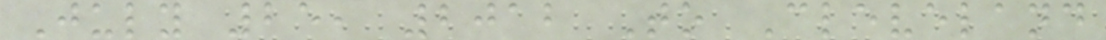July 25, 2012 To Cleveland
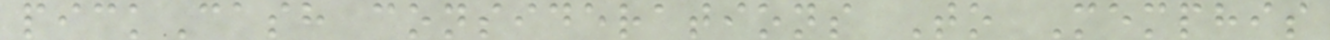pickCash considerations To Memphis
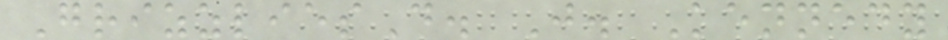GrizzliesD. J. Kennedy
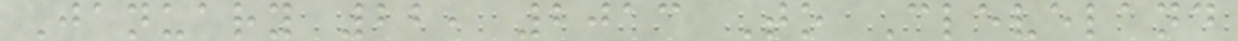January 22, 2013 To Cleveland
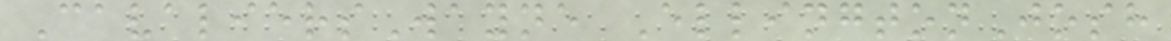CavaliersWayne EllingtonJosh
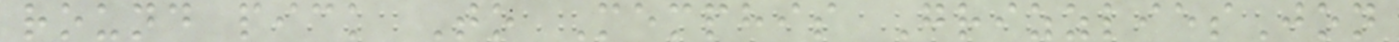round pick To Memphis GrizzliesJon
